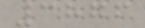3876
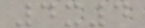4x4
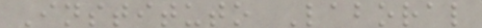Instituto Laboral
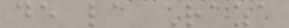de la Raza
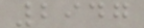2947
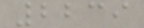2239
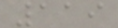119
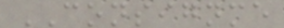CONSIGNME
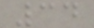34
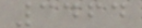3464
